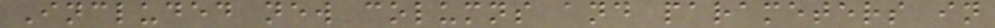Included new columns and parameters in
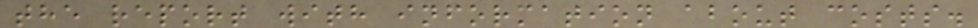the report with information about costs.
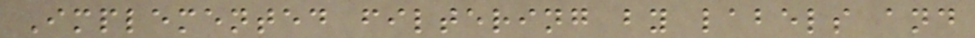Implemented filtering by labels and
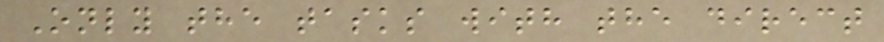Only the tasks with the direct
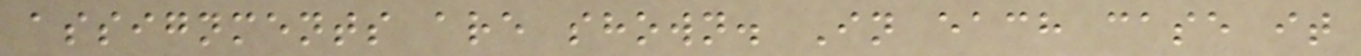assignments are shown. In each case it
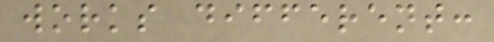works different:
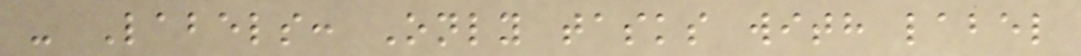- Labels: Only tasks with label
